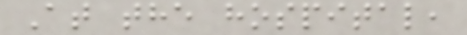At the hospital,
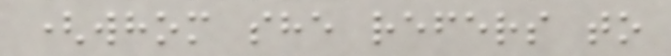(whom she refers to
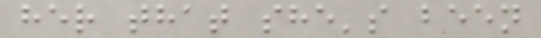her that she's been
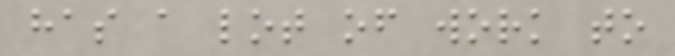has a lot of work to
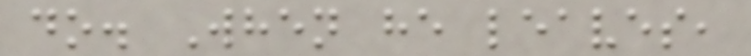do. When he leaves,
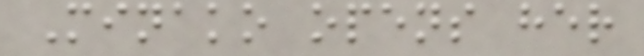Minako opens her
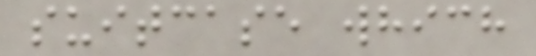suitcase which
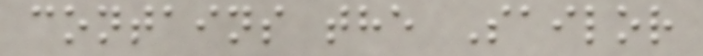contains the Sailor
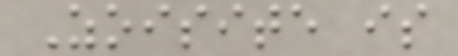Zoisite is
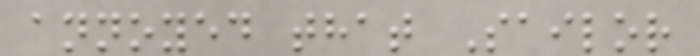annoyed that Sailor
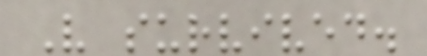V survived.
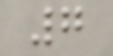7
